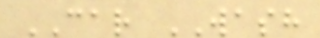CAR WASH
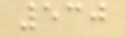530
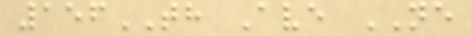156TH Ave NE
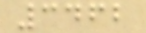3462
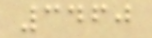3460
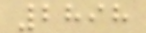2898
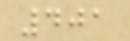401
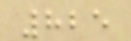825
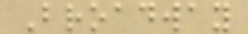Broadway
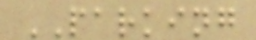PARKING
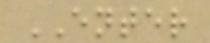ENTER
